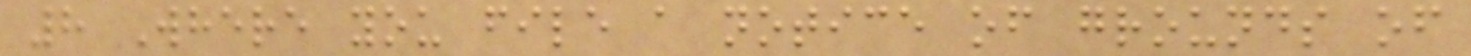8 Where you file a notice of grounds of
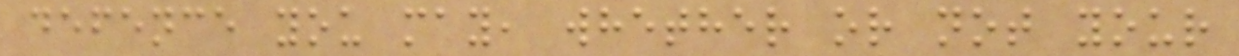defence you may, whether or not your
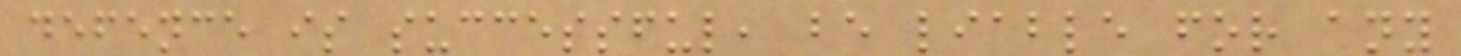defence is successful, be liable for any
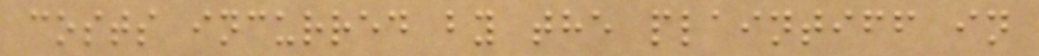costs incurred by the plaintiff in
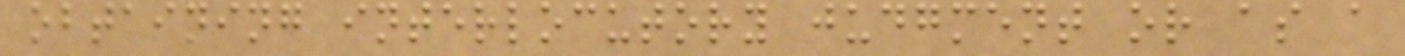obtaining interlocutory judgment or as a
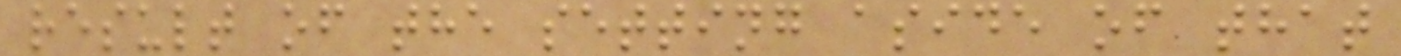result of the setting aside of that
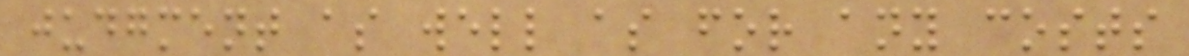judgment as well as for any costs
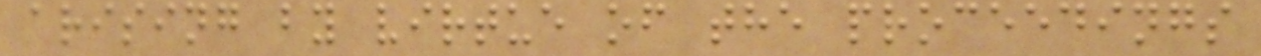arising by virtue of the proceedings
